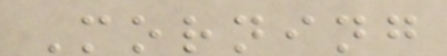Morning
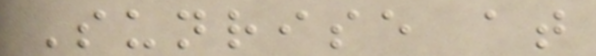Sunrise at
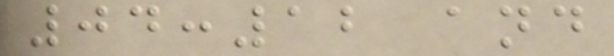04:12 and
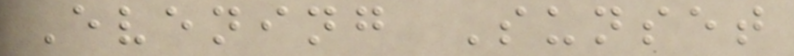Evening Sunset
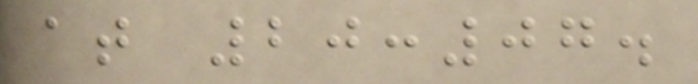at 20:07.
